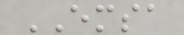EMSA
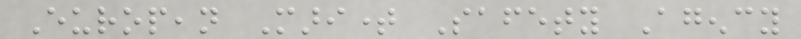European Maritime Safety Agency
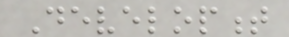Development
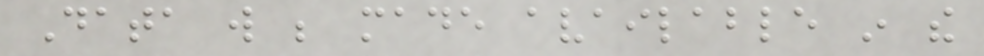Data will be made available in the
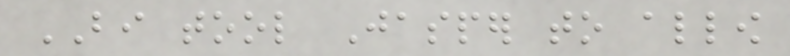BI tool Jasper to allow
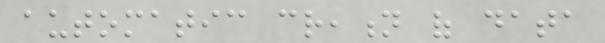automatic creation of data
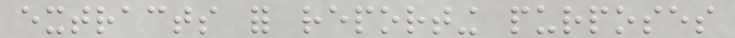extracts for reporting purposes
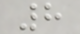8
